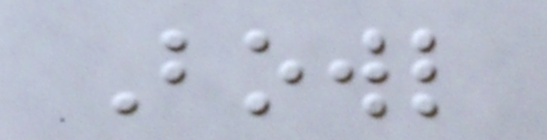Bowl
